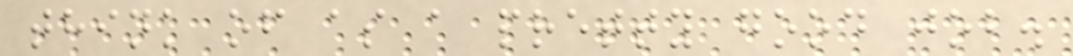think of as a pretty good job.
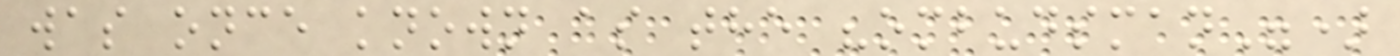was once known as the "ombudsman")
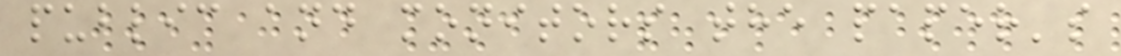public and monitors the paper's
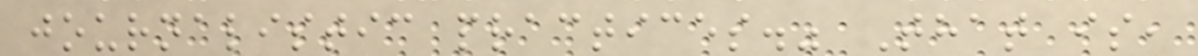journalistic practices." That is,
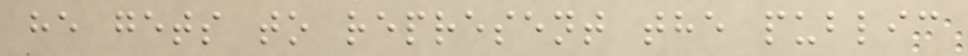he gets to represent the public
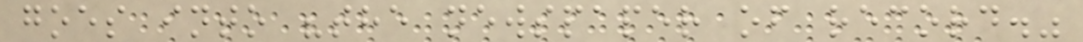goes into "the newspaper of record."
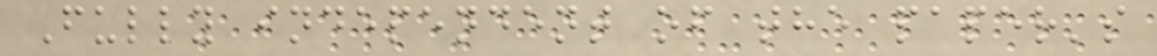Fully independent of the paper's
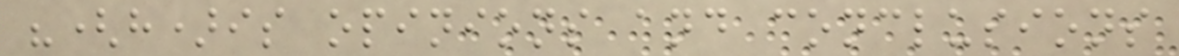"(h)is opinions and conclusions
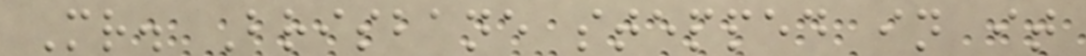Mr. Brisbane stepped in it
